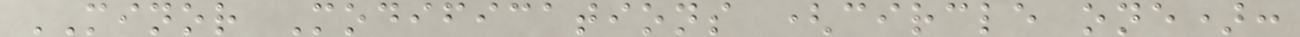MINOR Modifications (circle one):
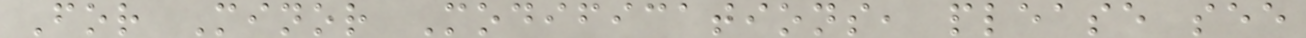For Minor Modifications, please see
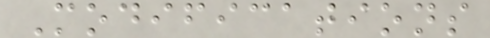Modifications
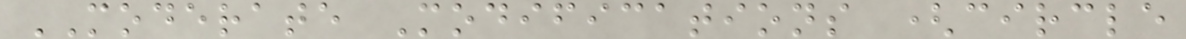MODERATE Modifications (circle
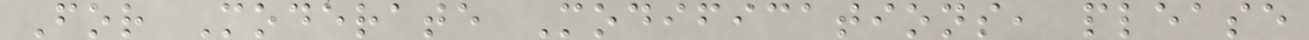For Moderate Modifications, please
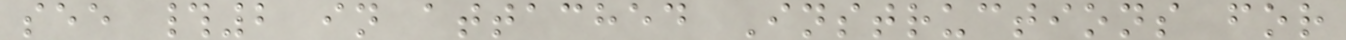see #2 in attached Instructions for
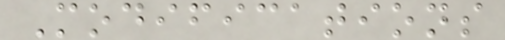Modifications
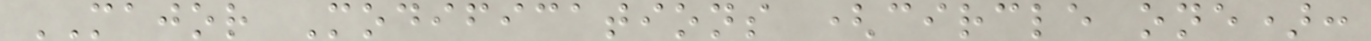MAJOR Modifications (circle one):
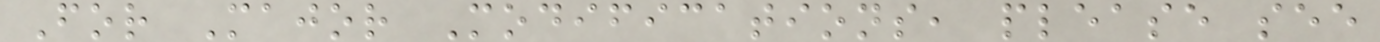For Major Modifications, please see
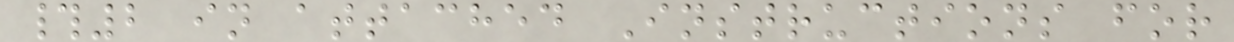#2 in attached Instructions for
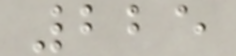225
